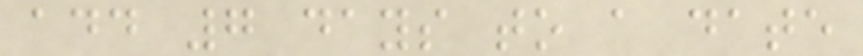add 7 days to a date
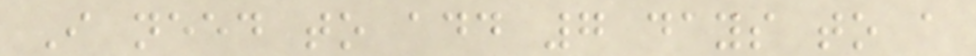I need to add 7 days to a
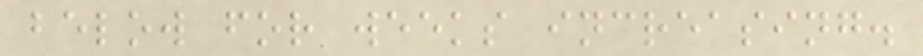below for weeks increasing.
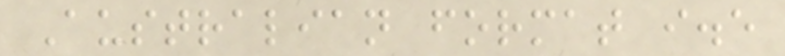Australian format i.e
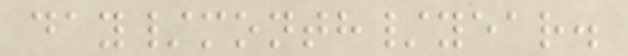day/month/year.
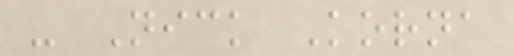- Nick Korna
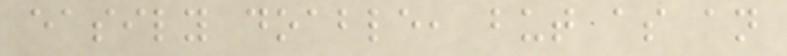easily doable, but as an
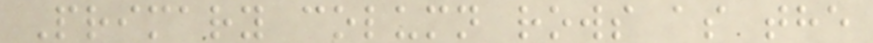Primary column rows as the
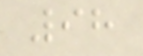98
